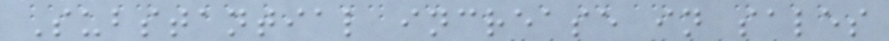Substantial increase in sales
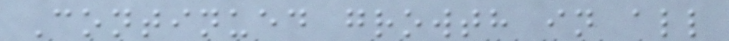Continued growth in all
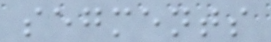segments
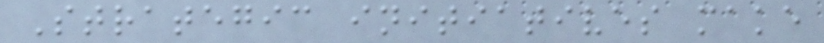Strategic initiatives make
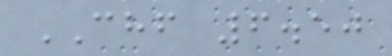CHF 6.50
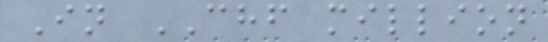In CHF million
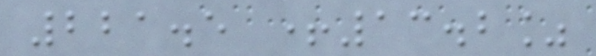221.5 +13.2%
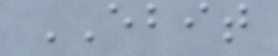EBIT
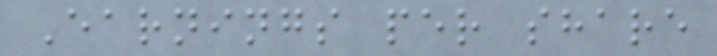Earnings per share
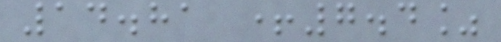14.81 +7.4%
